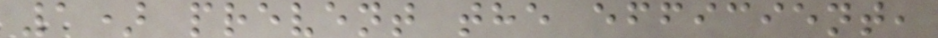1) prevent the efficient,
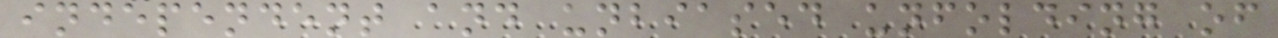independent and unbiased unfolding of
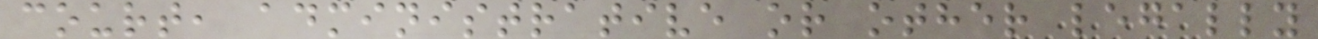court, administrative or other legally
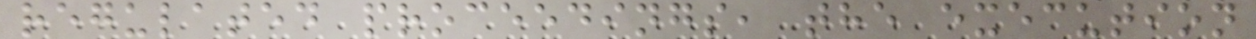regulated proceedings, the execution
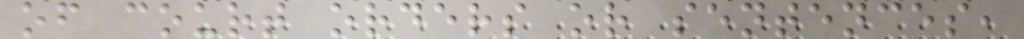of court orders or sentences,
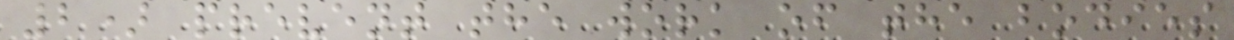2) prevent the work of the bodies
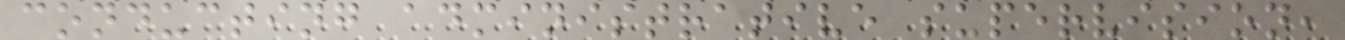conducting administrative supervision,
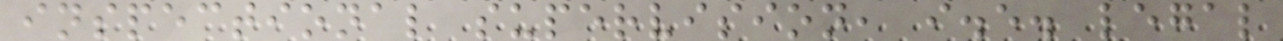inspectional supervision, i.e. legal
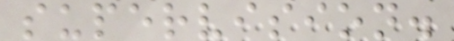supervision.
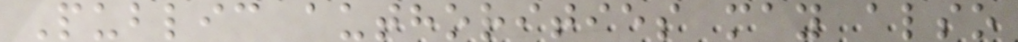Public authorities may also
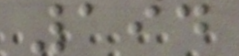194
